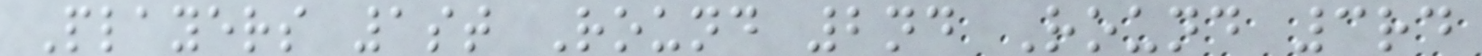Players 1st Round 2nd Round 3rd
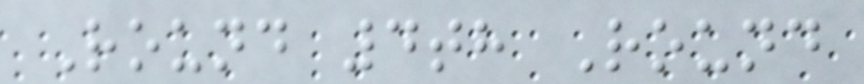Round 4th Round
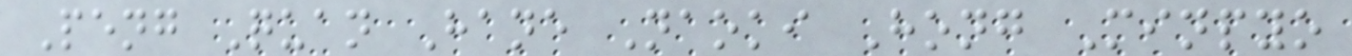Peng Quan Hane Naoki Hong Minpyo
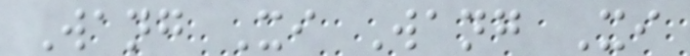Wang Xi Wang Xi
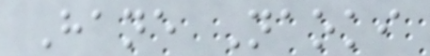Hane Naoki
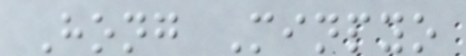Hong Minpyo
